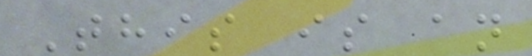This is an
